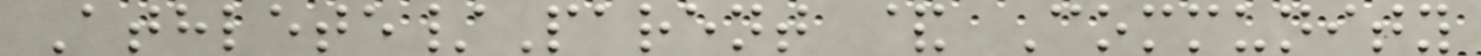Athlete/Parent & Community
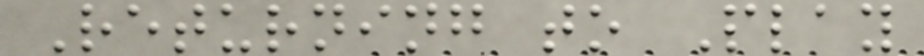Returning to Play
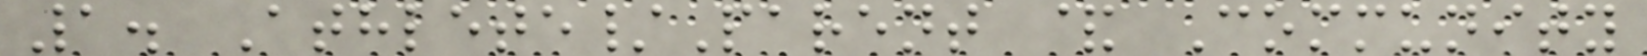1. Athlete/Parent & Community
